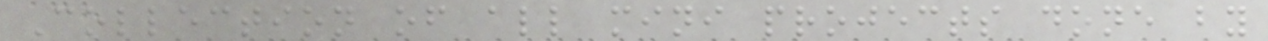Collection of all mini projects done by
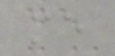me
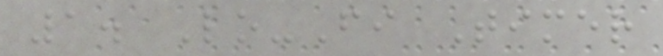1. Lo-Fi Timer
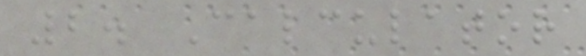2. Calculator
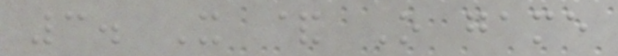3. X & O game
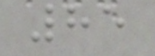85
